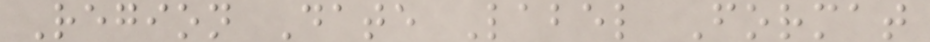Region Date Label Format
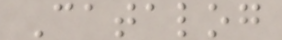Catalog
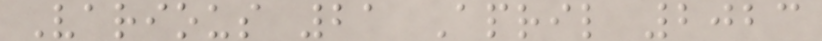Various 21 April 2023
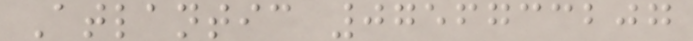Atlantic 0756733207
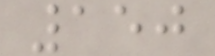150
